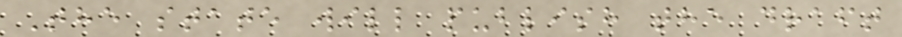The state will publish the draft
